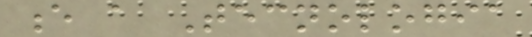e a Tecnologia
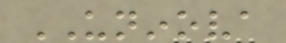UNINOVA
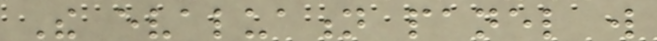The evaluation panel will
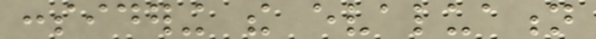considering the evaluation
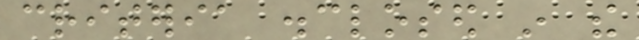criteria disclosed in the
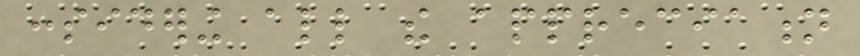considering all the appreciation
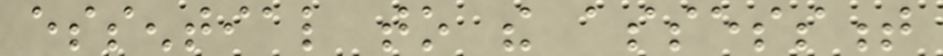essential to the assessment
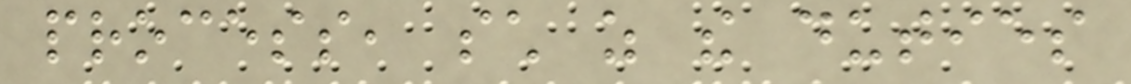process, such as the duties
